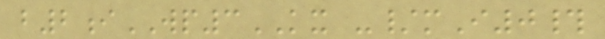b2iWP3KX -/mI0#
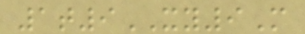1t9XY9M
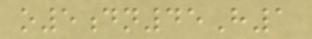o5dn45H1
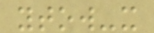ytow-x
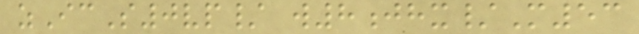zIcS0vp/ w8jhx/M53
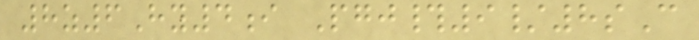8z6Hy4i Pgj#9/8sC
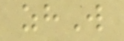zhW
